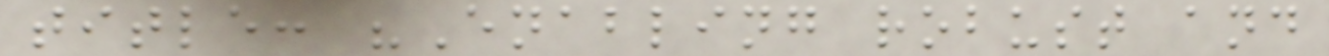title: "Enabling robust and
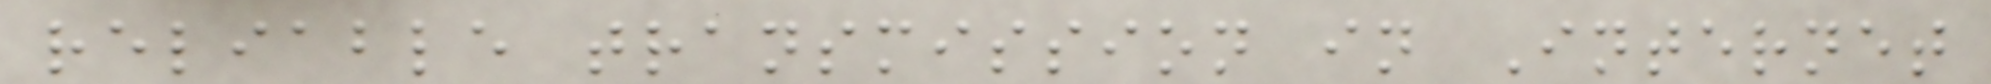reliable transmission in Internet
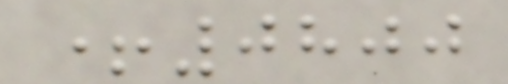+0800
